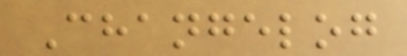Changelog
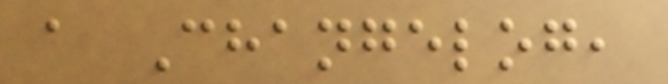a Changelog,
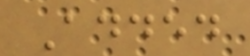Added
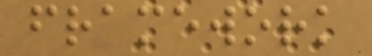framework
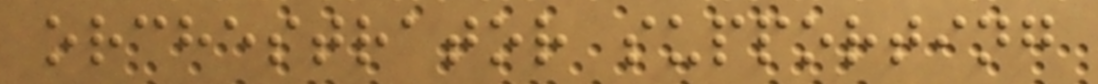orchestrator supporting
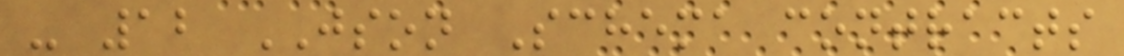- 12 JSON Schema contracts
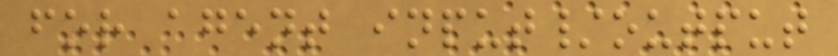for agent input/output
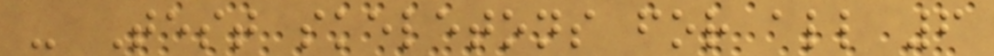- Test skeletons for all 6
